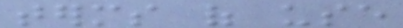terms of use
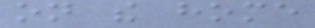on the home
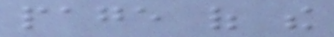page of the
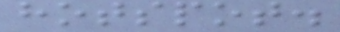hotspot.
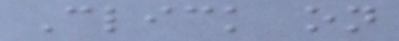Click on
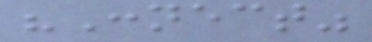"Connect"
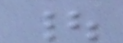|
